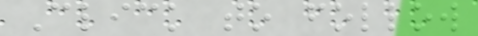Click to follow
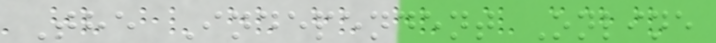The Independent Online
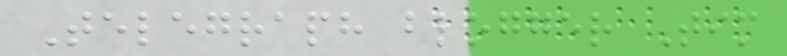Telegraph blogger Tim
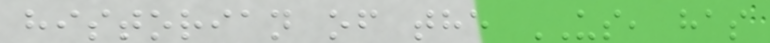historian of the US, has
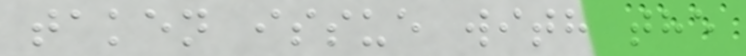taken issue with the
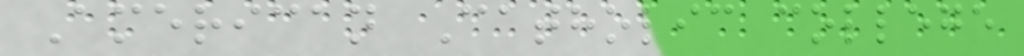American Catholic college
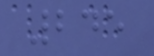245
